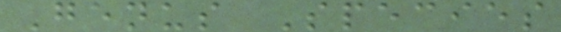Genus Species
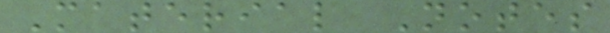Material Notes
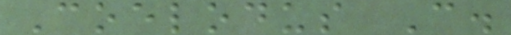Coelodus C.
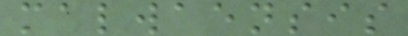malwaensis
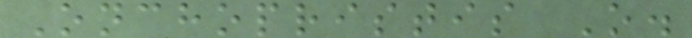Onchopristis O.
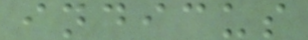indicus
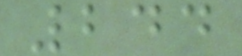244
